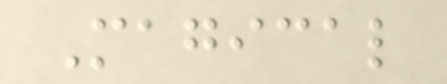Magical
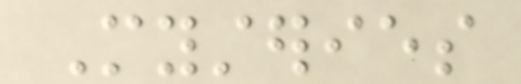Mysteries
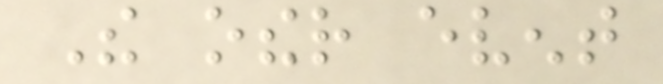The other event
